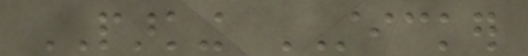PARKING STICKER
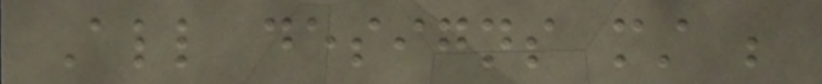All designs must be
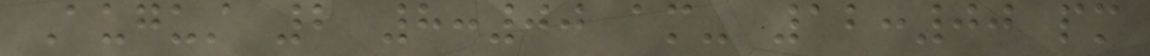August 2 8:00 am- 12:00 pm
